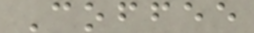Coffee
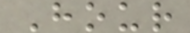Hour
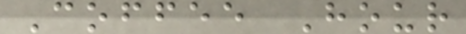Coffee Hour
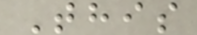This
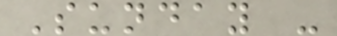Sunday -
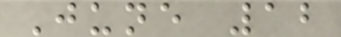June 12
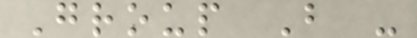Group B -
